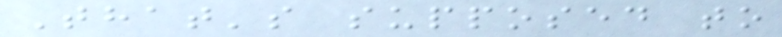That's supposed to
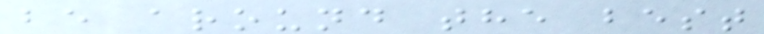be around the best
